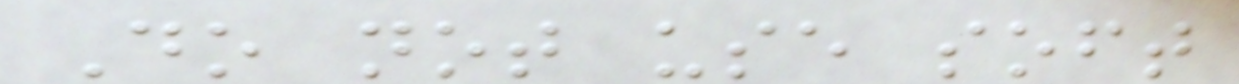Do not use soft
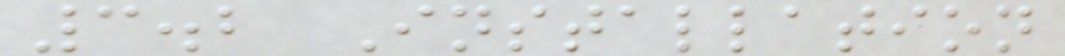3.2 Installation
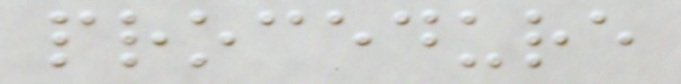procedure
